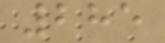285
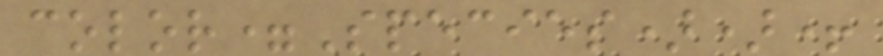color=Species))+
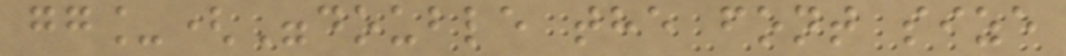gg_("double the font size
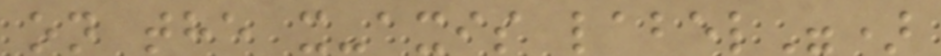on the x-axis label")
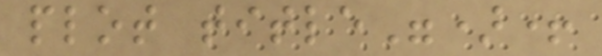plot title")+
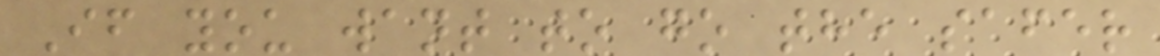If you want to go the safer
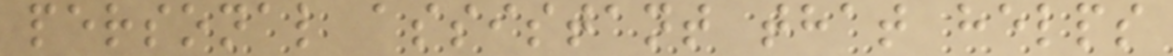personal assistant that helps
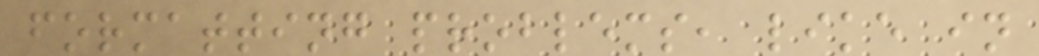formatting problems, like in
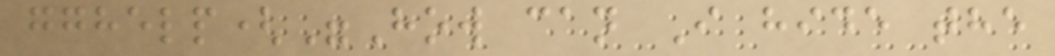gghelp("How can I hide the
